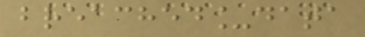breached_data
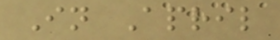In April
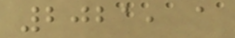2021, a
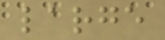large
